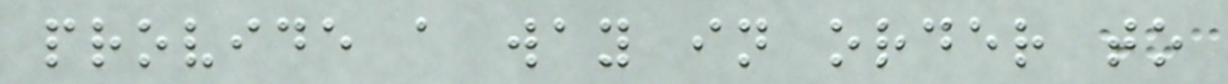provide a way in order to
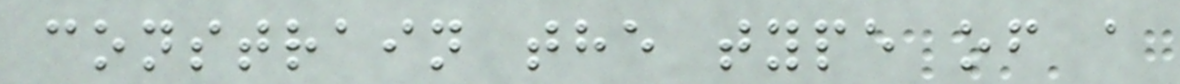constrain the type of a
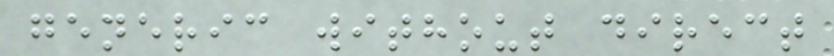generic without direct
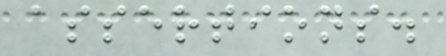assertions.
